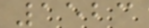1523
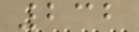232
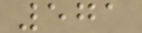571
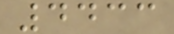4433
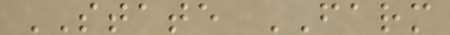STATE FARM
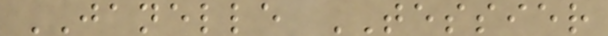JANELLE TESSIER
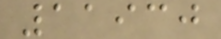11930
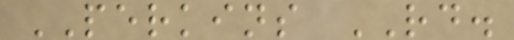PERKINS RD.
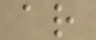ar
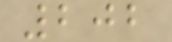202
